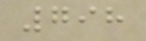798
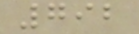792
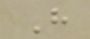H
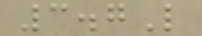3.7L
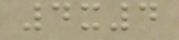4x4
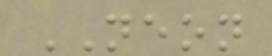NEON
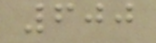600
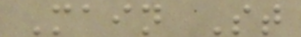Main St
